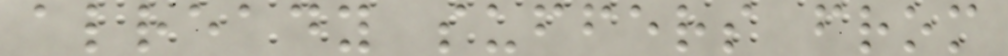already suffers from
